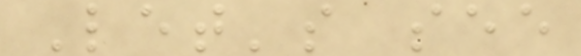Let's see
